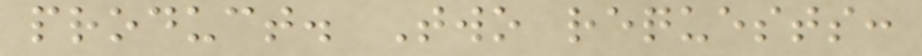product. Two requests:
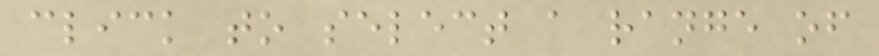click to select a range of
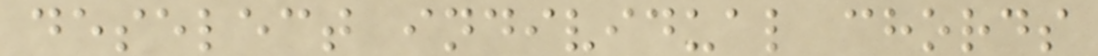deselect individual chords
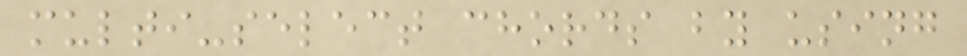multi-select chords by using
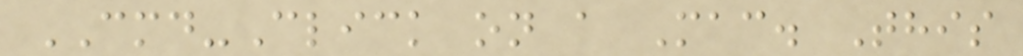CMD-Click on a Mac. This
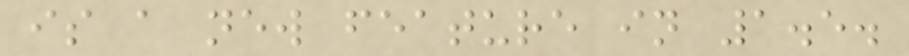is a new feature in 1.5.
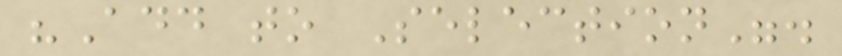"Add to Selection".
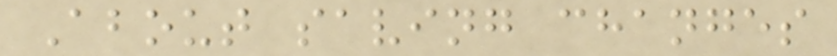About saving changes
